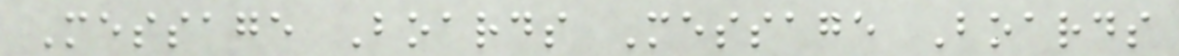Message Boards Message Boards
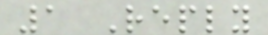1 Reply
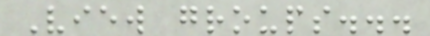View groups...
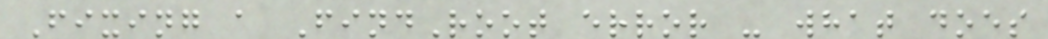Fixing a FindRoot error - what does
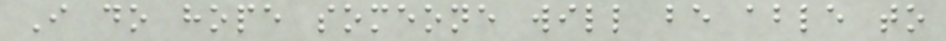I do hope someone will be able to
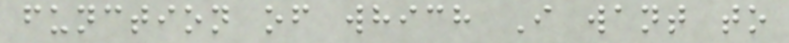function of which I want to
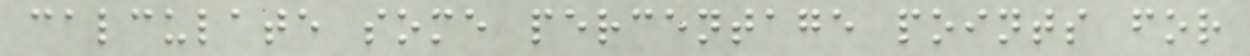calculate some percentage points for
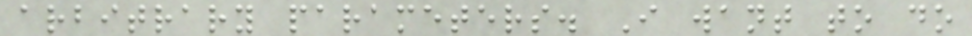arbitrary parameters. I want to do
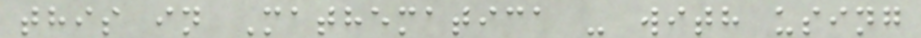this in Mathematica - with using
